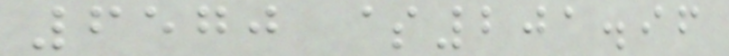6570 $201.96
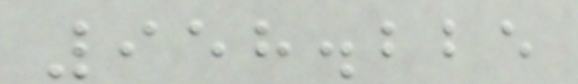958.225
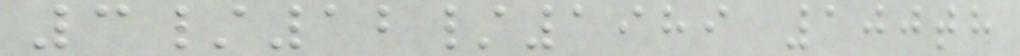3/12/1989 100th
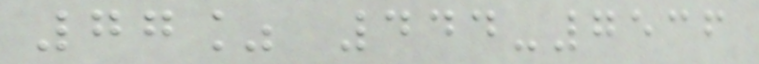77% 444-7536
